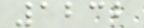1232
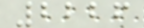2226
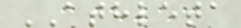ATHLETA
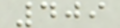409
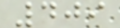409
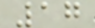17
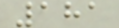181
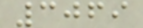3069
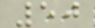50
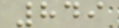849
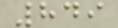849
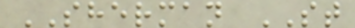SHERMAN ST
